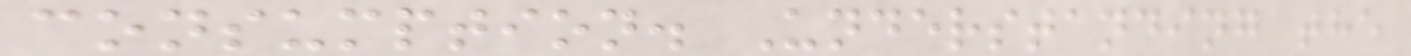consumption. Understanding the
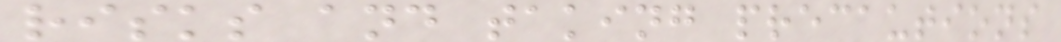risks and taking precautions
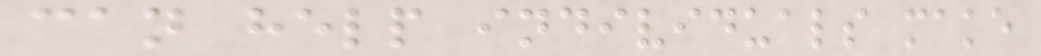can help individuals make
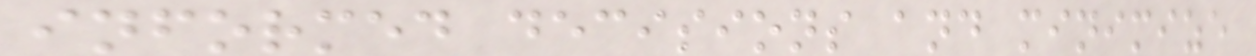informed decisions and minimize
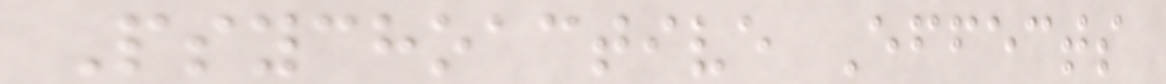Psychoactive Effects
